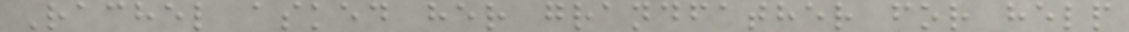Rachel asked her grandfather for help
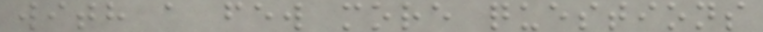with a few more questions
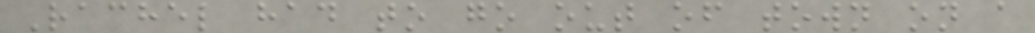Rachel had to go out of town on a
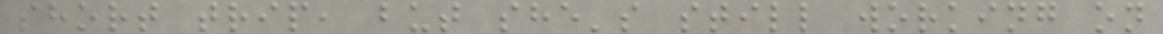short trip, but she's still working on
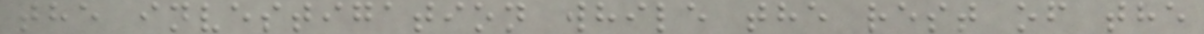the investigation while the rest of the
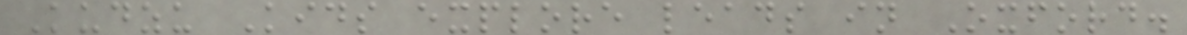Kudzu Kids explore leads in Oxford.
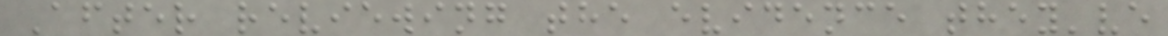After reviewing the evidence they've
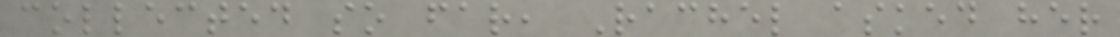collected so far, Rachel asked her
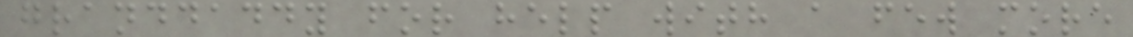granddaddy for help with a few more
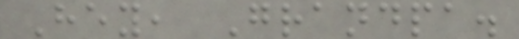Hey, Grandpa.
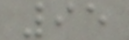95
